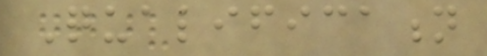Qualification
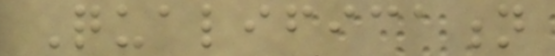Qualification
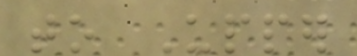to Upper
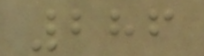286
